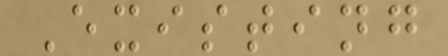Existing
